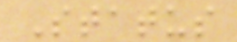Status
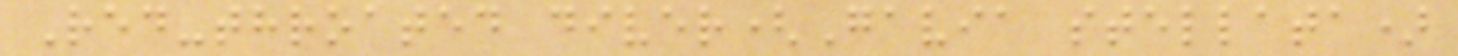Red-throated diver(Gavia stellata)
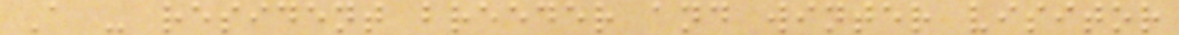A - resident breeder and winter visitor
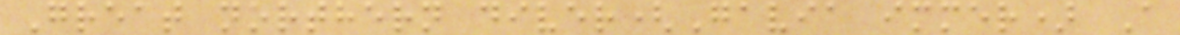Great northern diver(Gavia immer) A
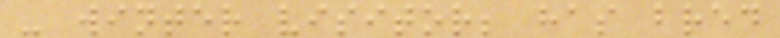- winter visitor; has bred
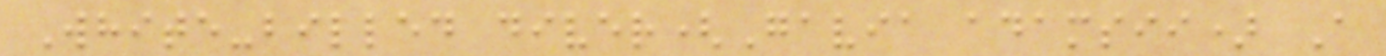White-billed diver(Gavia adamsii) A
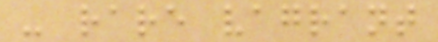- rare vagrant
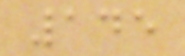145
